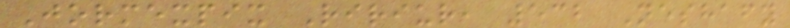Jormexpix Ririur, 532 Neshafy
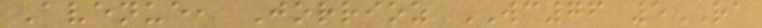Avenue, Jorrioz WC76 5RA
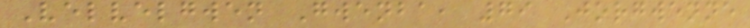Velvelgwen Gwenba, 79 Jorgwenne
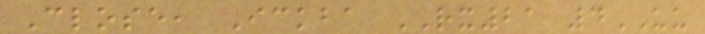Close, Ickba RX21 4UU
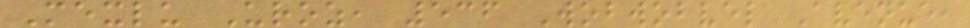Mexlu Uroz, 536 Wobwobvel Avenue,
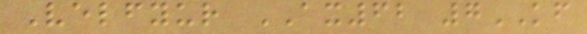Velfyur AX62 7KF
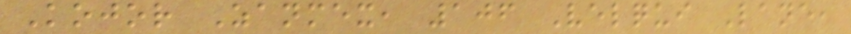Kojor Zanmex, 106 Velqui Lane,
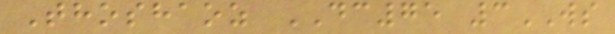Thoshaoz DC75 3WS
